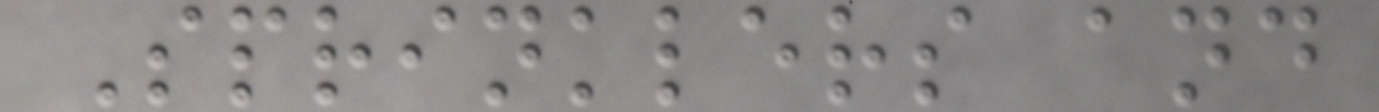Sprinklers and
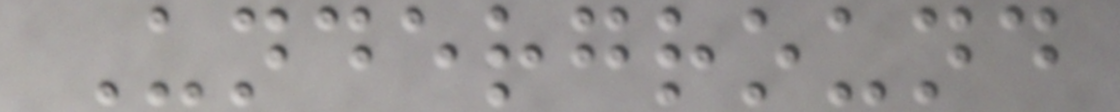Underground
